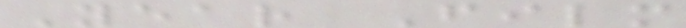Year Film
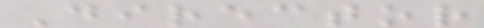Director
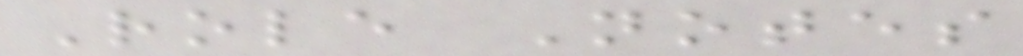Role Notes
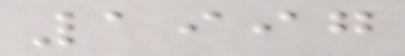1997
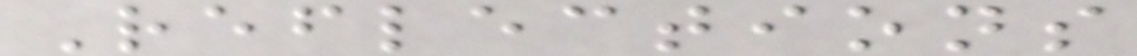Reflections
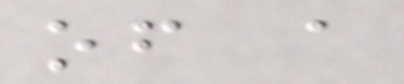of a
